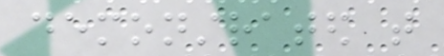demonstrated that
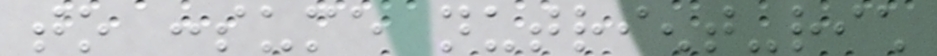to consume nutrient-rich
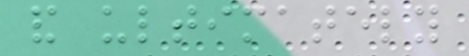and ultimately
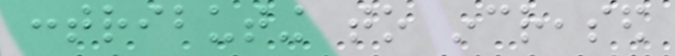contributing to increased
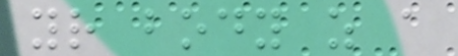your body as a
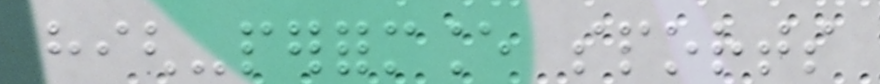high-performance sports
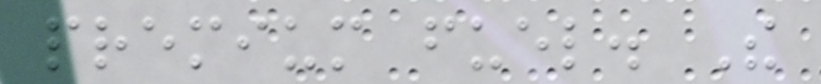premium fuel. The
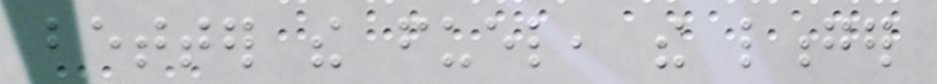better the fuel, the longer
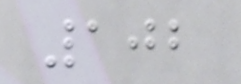102
